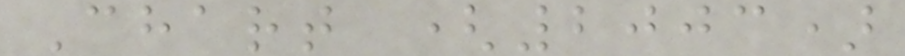Chart (2003)
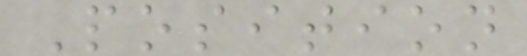Position
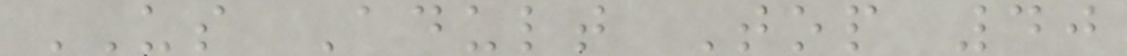US Adult Top 40
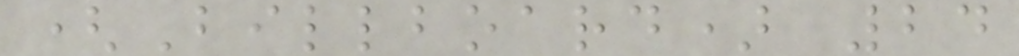(Billboard) 24
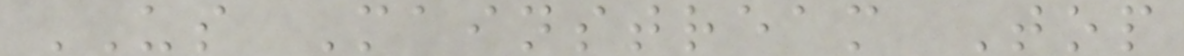US Mainstream Top
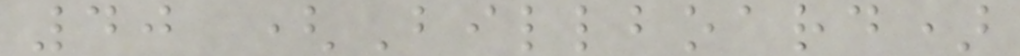40 (Billboard)
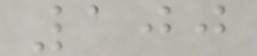100
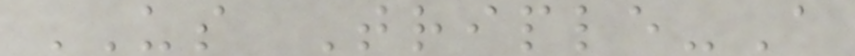US Triple-A
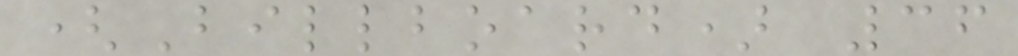(Billboard) 36
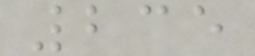235
